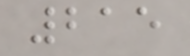215
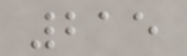215
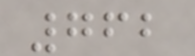762
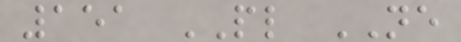151 PL NE
